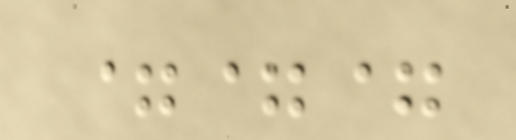===
